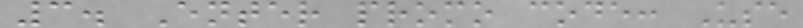3. Enter promo code: Use
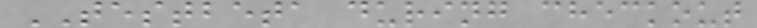TESTBETA during checkout
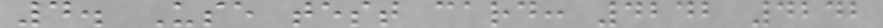4. Use test card: 4242 4242
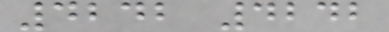4242 4242
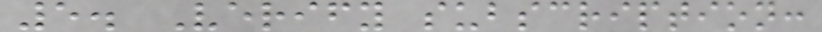5. Verify subscription:
